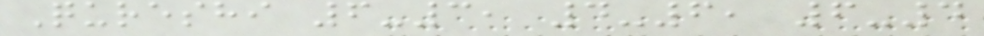Qureshi 6-3, 4-6, 6-4
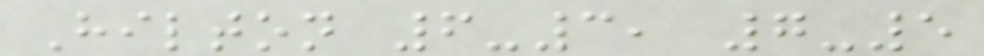Hilton 6-3, 7-5
